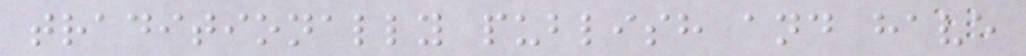traditionally publish and have
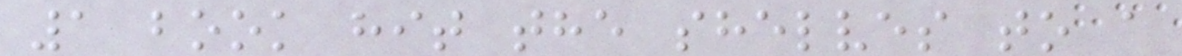1 book hit the shelves to a
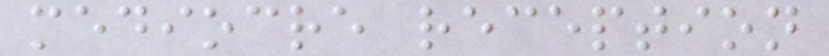mediocre reception
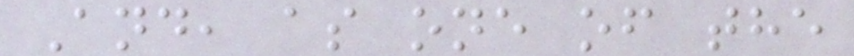And, as one of the
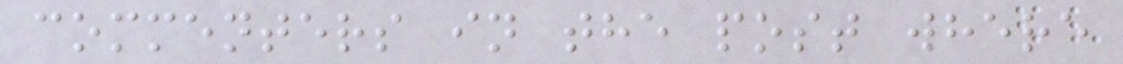commenters in the post where
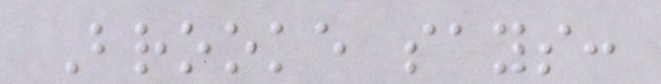Brooke says:
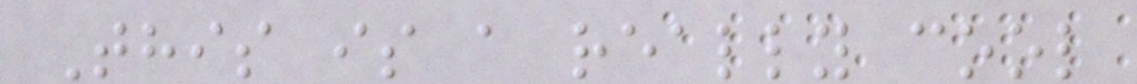This is a really cool
